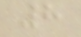8
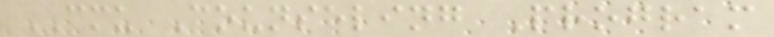CMU Counseling Program
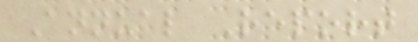Annual Report
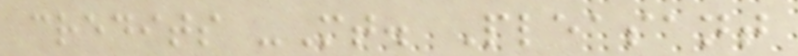credits -Mt. Pleasant
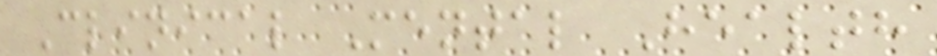Clinical Mental Health
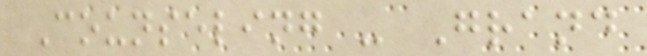Counseling - Grand
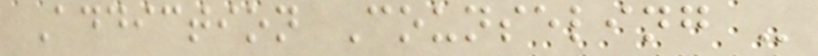Addiction Counseling -
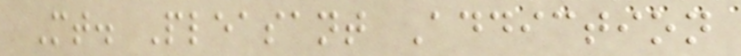Mt. Pleasant Addiction
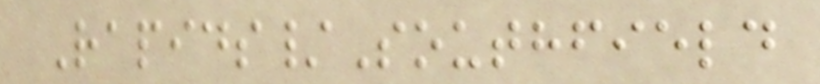Rapids/Southfield
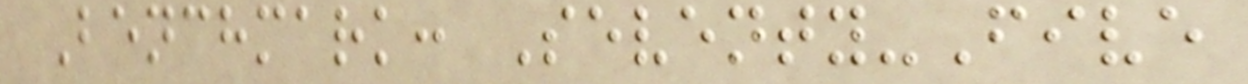Benchmark: Seventy-Five
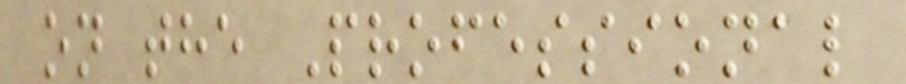on the Professional
